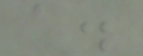a.
